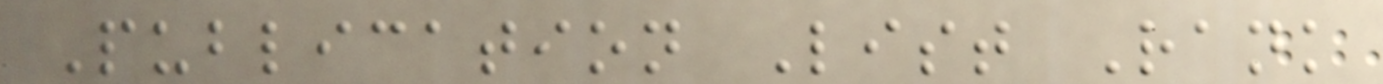Publication List Rank
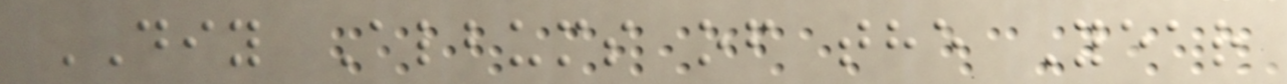DIY Albums of the Year
